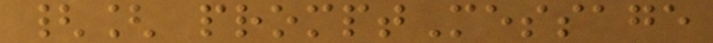{[ promptMessage
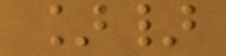]}
